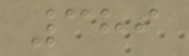389
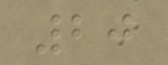20
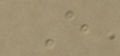E
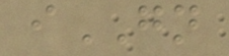iGN
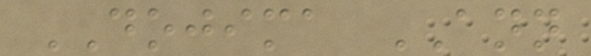DOJIMA ANN
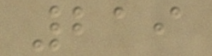219
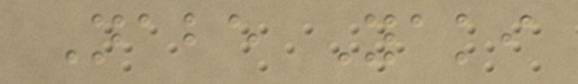Nabe Yaki
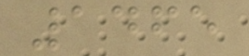1465
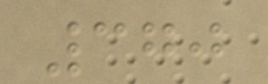370
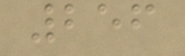256
